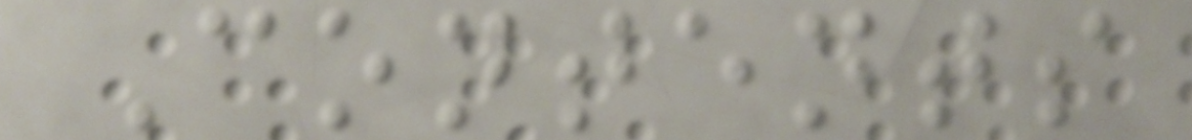Contents
